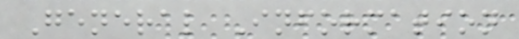General Information
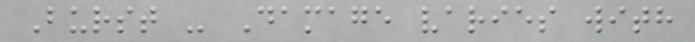Burst - Damage varies with
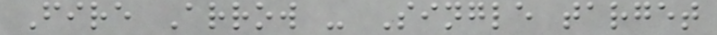Fire Arrow - Single target
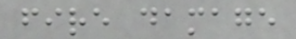fire damage
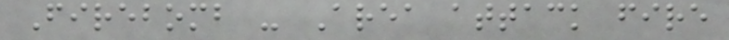Firebomb - Area attack fire
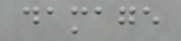damage
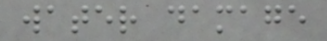water damage
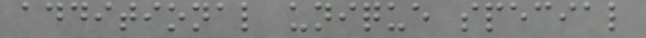additional unique special
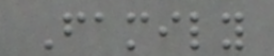Family
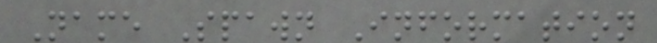Name Spawn Information
